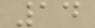14
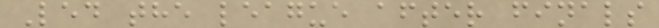Led the league after finals
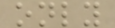only
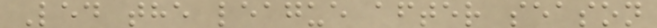Led the league after season
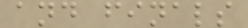and finals
